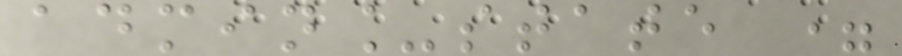admin_state =
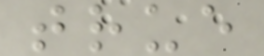true
